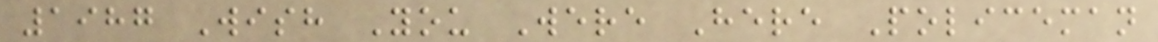1987 Wish You Were Here Policeman
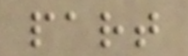part
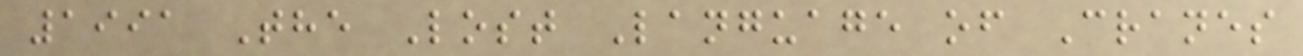1991 The Lost Language of Cranes
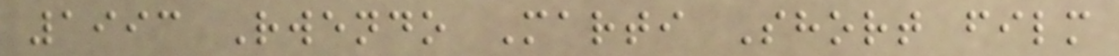1993 Rwendo Marti Short film
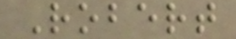Robert
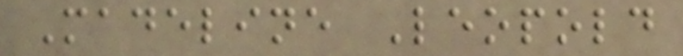Madeline Leopold
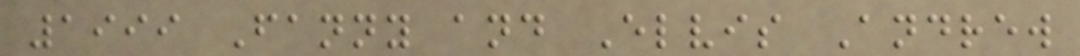1999 Fanny and Elvis Andrew
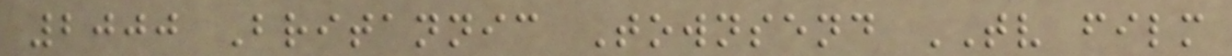2000 Britannic Townsend TV film
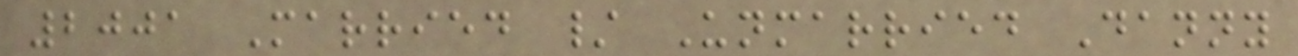2001 Married / Unmarried Danny
